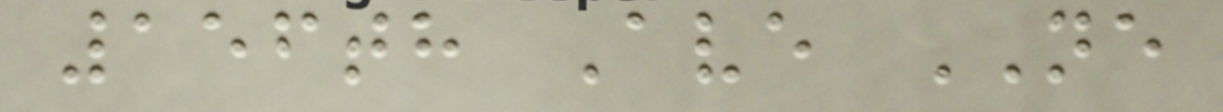156th Ave NE
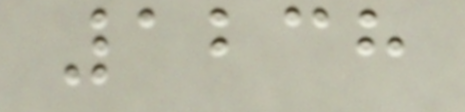1238
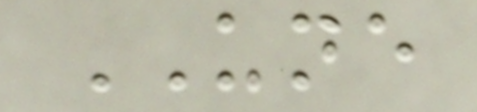UNE
